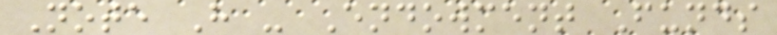Note H - Endowment Funds
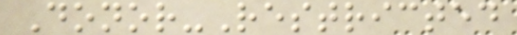Donor-Restricted
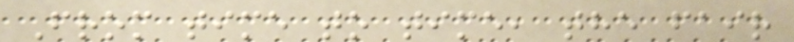From time to time, the fair
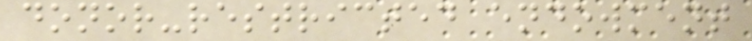donor-restricted endowment
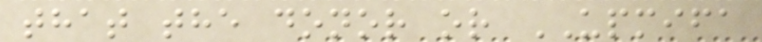that the donor or UPMIFA
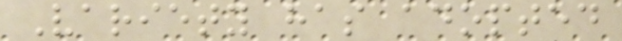Variety has adopted
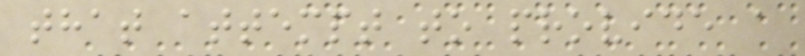that attempt to provide a
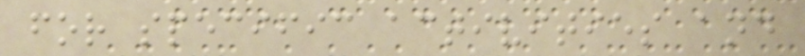for specific activities and
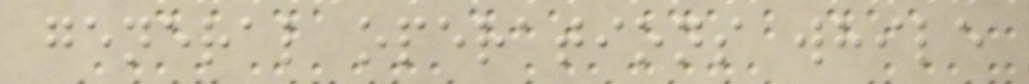general operations while
